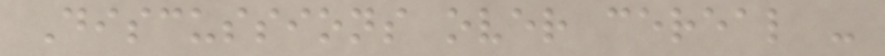Discussions over cereal -
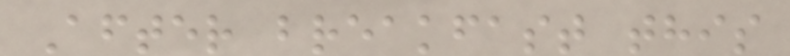After breakfast this
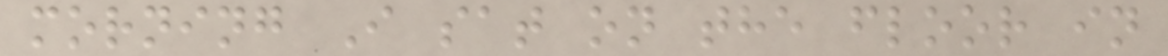morning I sat on the floor in
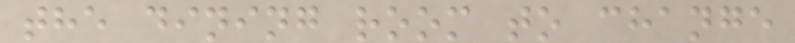the dining room to change
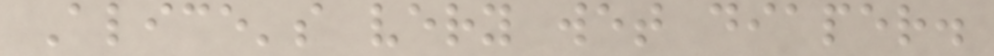Alice's very wet diaper.
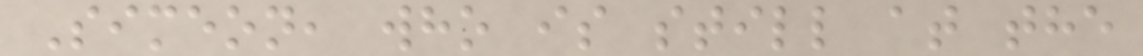Simeon, who is still at the
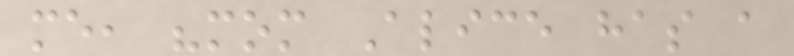me, "mom Alice has a
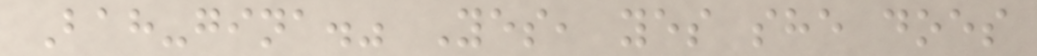Bah-gina." Yes, yes she does
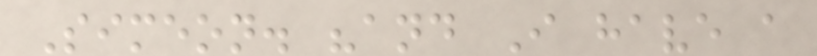Simeon. "and I have a
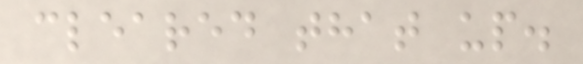cleared that up.
